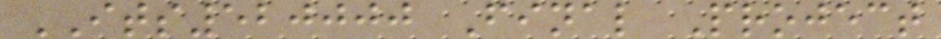ITS520000 Final Project
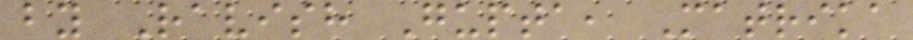by Ravish Gupta, Matrika
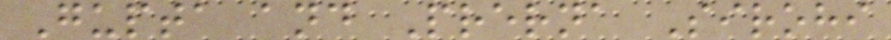Gupta and Prerna Sirohi
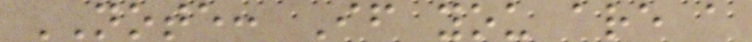NOTE: If you are a
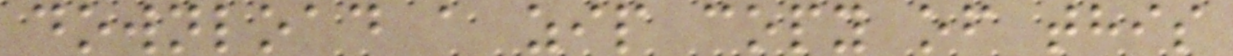download a zip copy of this
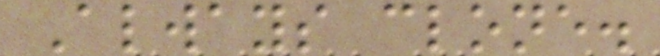Always clone.
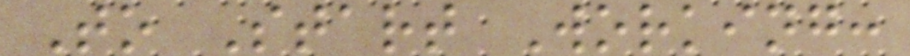To Start Working:
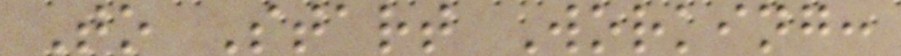To Start Working:
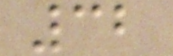32
